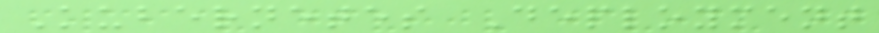Kubernetes Deployment
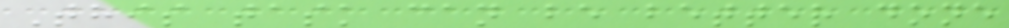This task can be better done
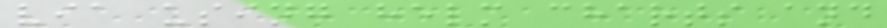via using helm charts and
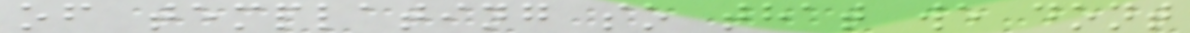of templating so that we dont
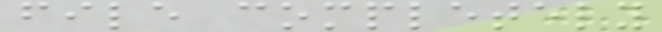file completely
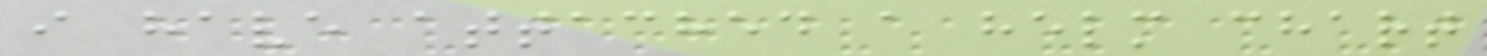i have attached a helm chart
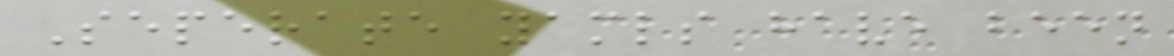Seperate yamls have been
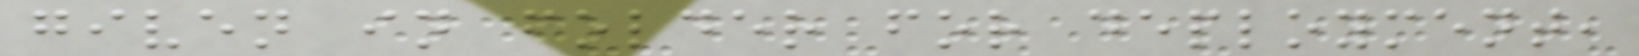given in folder for deployment,
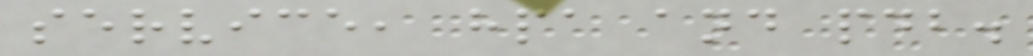service, hpa and pdb.
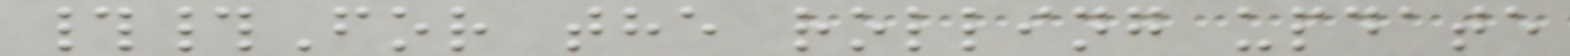##For the rolling update
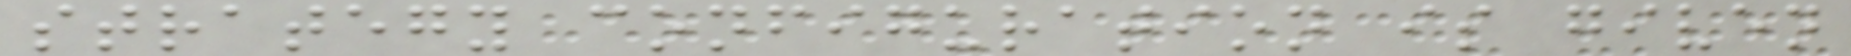strategy configuration is given
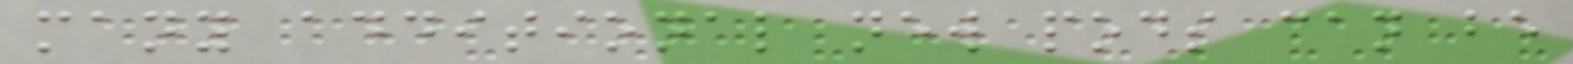many additional new pods can be
